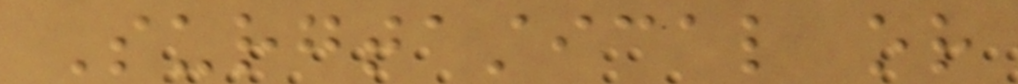Surgtastical or
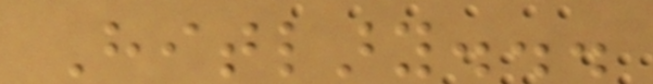Hitlary...
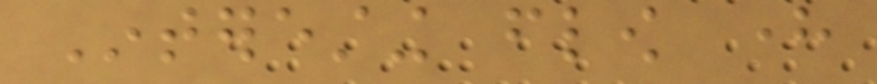Interesting flow here
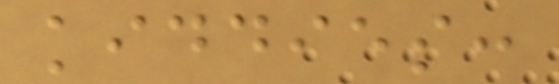kiddies:
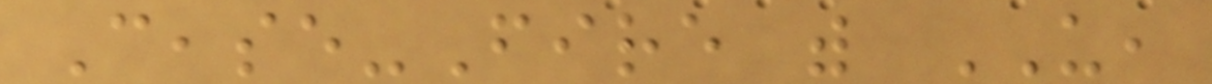Cease-Fire with US,
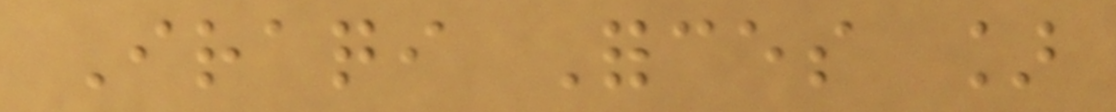Iraqi Forces ]
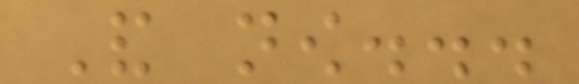And now...
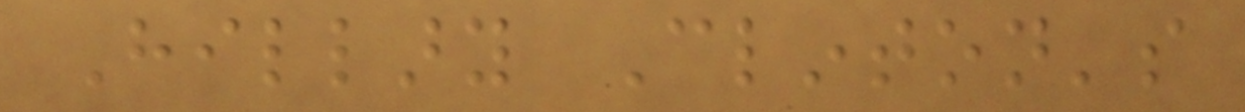Hillary Clinton's
